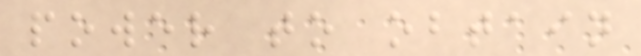power to obtain
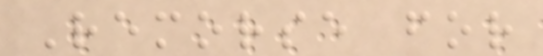Remorse for
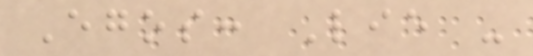Egos: Lie -
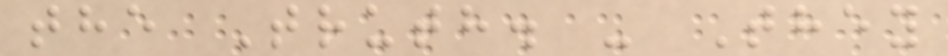the Truth. - They
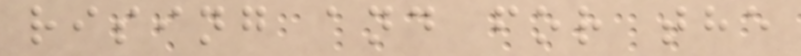rising and for the
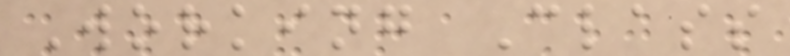Working Class
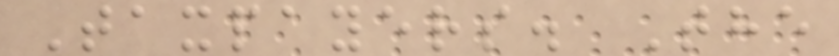Taxpayers. The
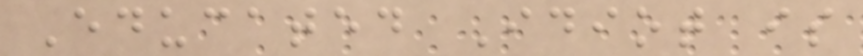Educated Idiot is
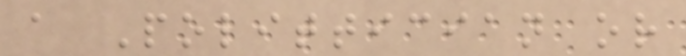a Polittician or
